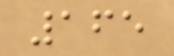165
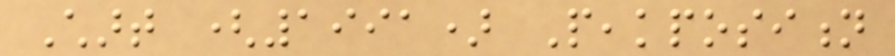Chart (1991) Peakposition
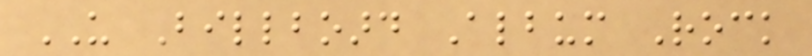US Billboard Album Rock
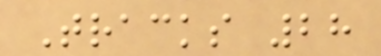Tracks 28
